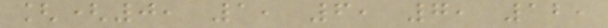[(0, 1, 6, 7, 12,
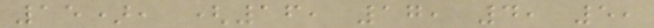15), (16, 17, 4, 5,
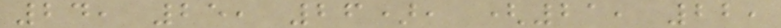24, 25, 26), (21, 22,
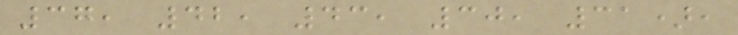37, 42, 43, 30, 31),
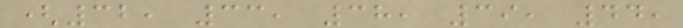(32, 33, 38, 39, 44,
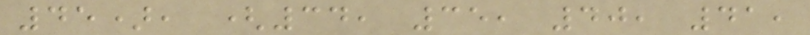45), (34, 35, 40, 41,
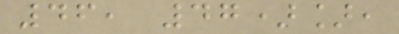46, 47)],
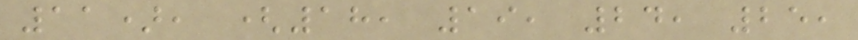11), (18, 19, 24, 25,
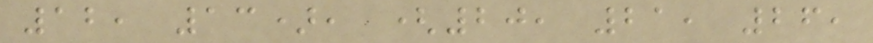12, 13), (20, 21, 26,
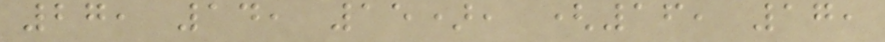27, 14, 15), (16, 17,
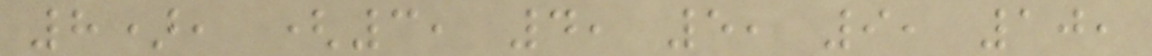8), (3, 4, 5, 9, 10,
